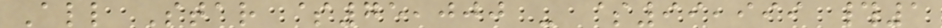All Star $75,000 - $99,999 #1
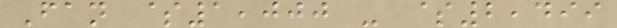Fan $1,000 - $2,499
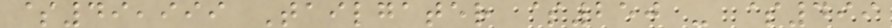$49,999 Tailgater $250 - $499
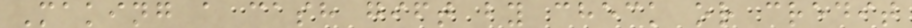Making a cash gift by check or credit
